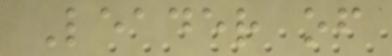Leader of
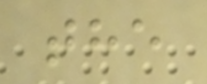the
